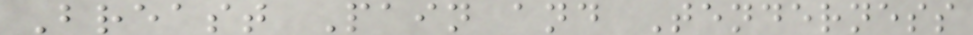Breast Pain and Tenderness
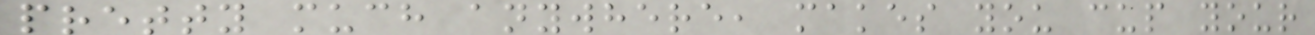pretty much anywhere, makes you cup your
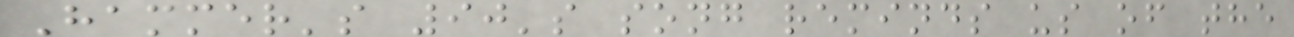Hammer's 90's song reminds us of the
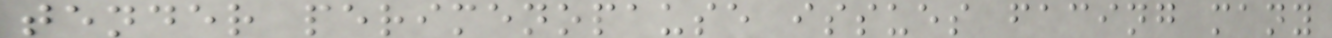tender perimenopause issues facing many
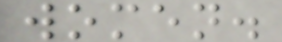women.
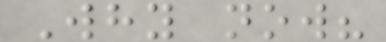Why now?
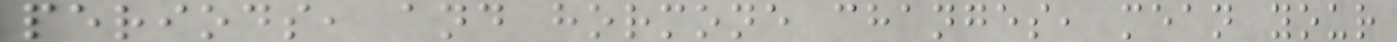periods, and hormone changes, mean your
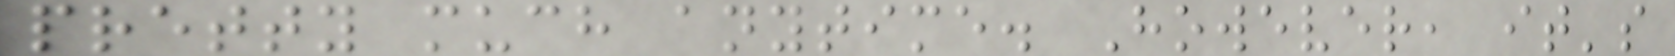pretty much anytime. However, it's
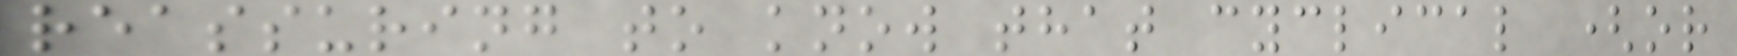reassuring to know that cyclical (or
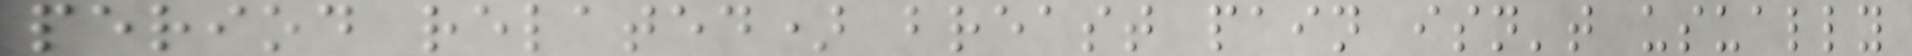period related) breast pain isn't usually
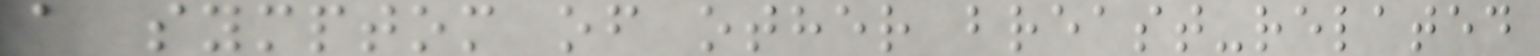a symptom of other breast-related
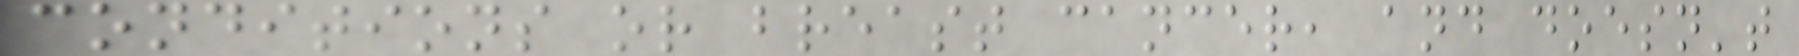conditions or breast cancer, and doesn't
